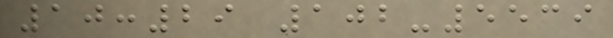10:29 102-5539
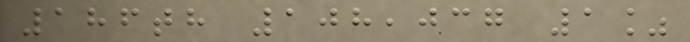186th 108,037 1%
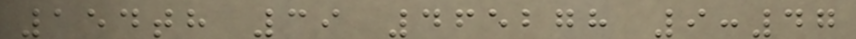154th 39 465278 9:47
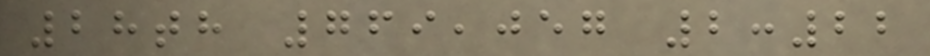28th 769,057 2:22
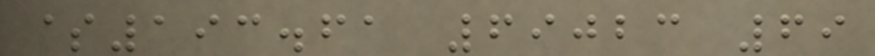$193.61 69023 69
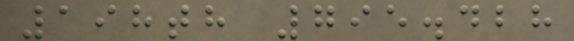198th 795.428
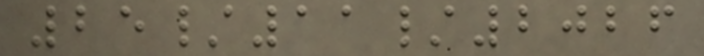25/11/2026
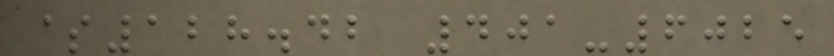$128.42 401-6025
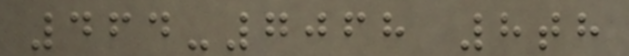464-7068 8th
